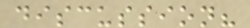discussion?
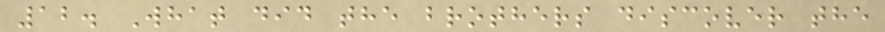12. What did the brothers discover the
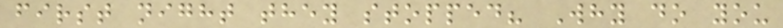first night they stopped? Why do you
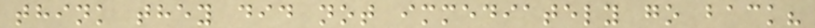think they did not immediately go back?
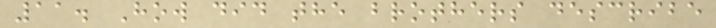11. How did the brothers describe
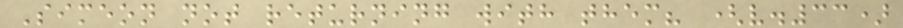Simeon not returning with them? (v.33)
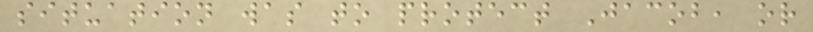situation was to protect Jacob, or
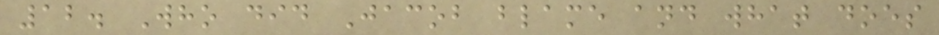12. Who did Jacob blame and what does
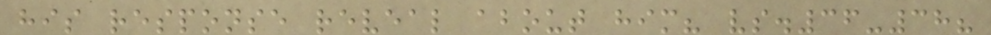his response reveal about him? vs.36-38?
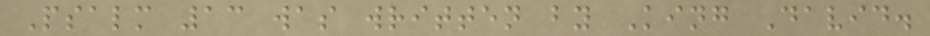Psalm 13 was written by King David.
